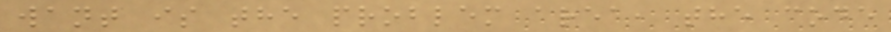want is the problem area, the code
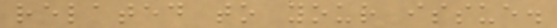related to your issue.
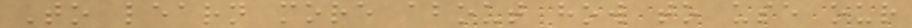To learn more about how to use our
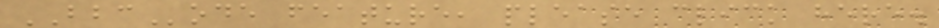BBCode feature, please click here.
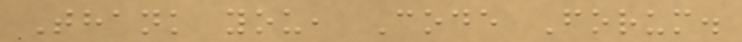Thank you, Code Forum.
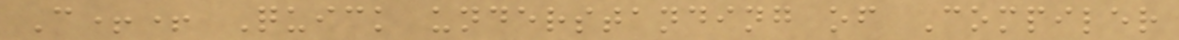C++ Quick understanding of Compiler
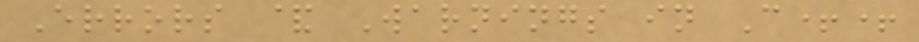Errors & Warnings in C++
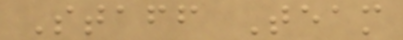Staff Team
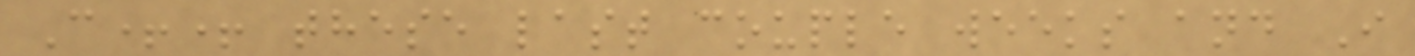C++ these last couple weeks and I
